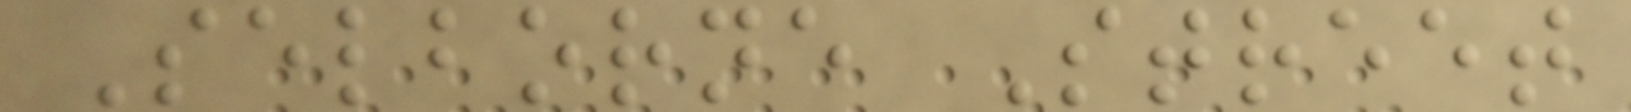Selborne Street
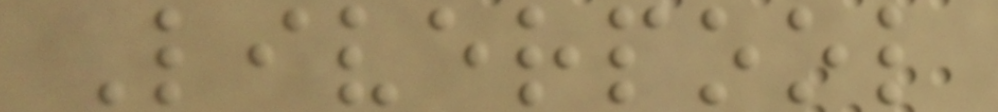Liverpool
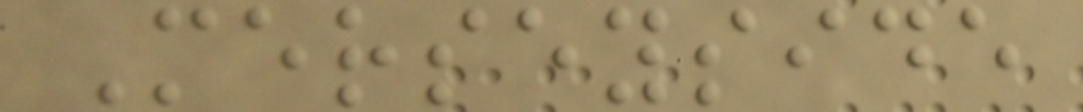Merseyside
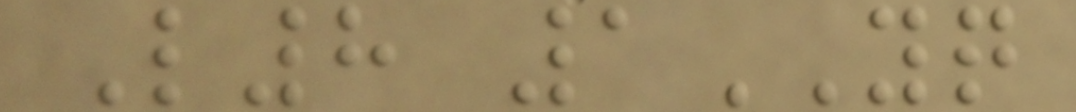L8 1YQ
